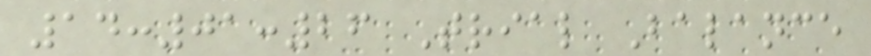14:01:26 Trial Balance
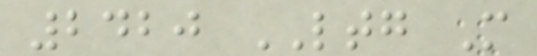2420 LTG M
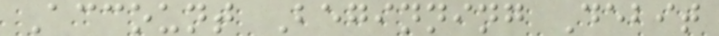Account Beginning Debit
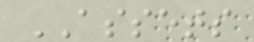ASSETS
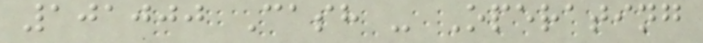101000 Cash - Operating
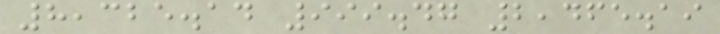8,325.14 999.47 2,465.19
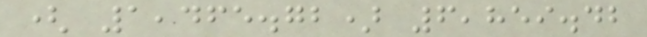( 1,465.72) 6,859.42
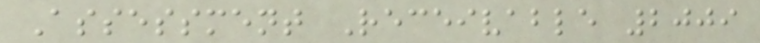Assessment Receivable 2009
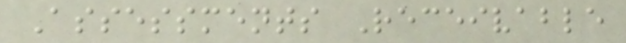Assessments Receivable
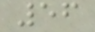56
